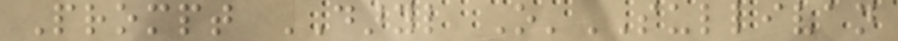Prompt DARYL O'SULLIVAN
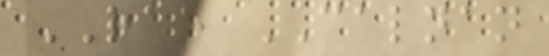RAE CALNAN
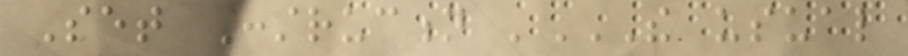Set Construction 'THE USUAL
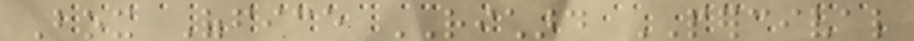Box Office RICHARD PERCIVAL
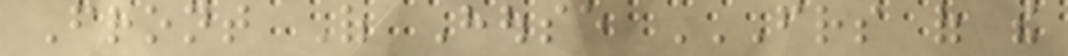Front Of House FRIENDS OF THE
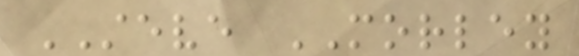STEVE MORLEY
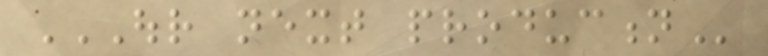OUR NEXT PRODUCTION
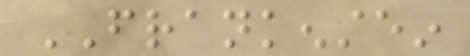FRANKENSTEIN
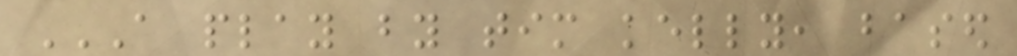A PLAY BY TIM KELLY, BASED
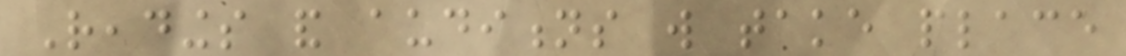Readings and auditions will take place
